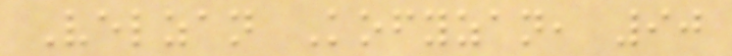Velzan Kofyzan, 90
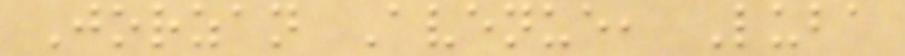Jorzan Avenue, Luba
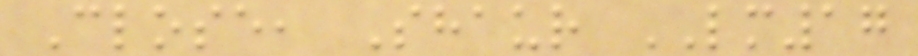Close, Shaur LM17
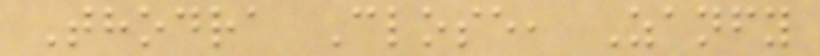Thodra Close, Zanfy
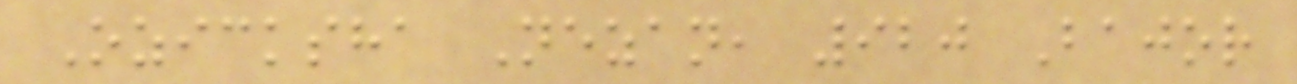Ozicksha Nezan, 920 Bajor
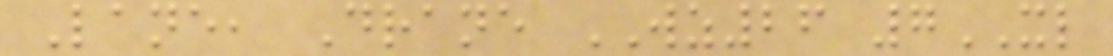Lane, Drane WZ26 7XL
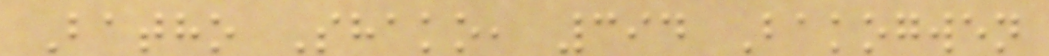Batho Shako, 394 Bakogwen
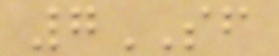7SF
